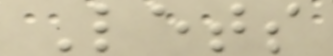Lets
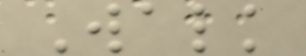Walk
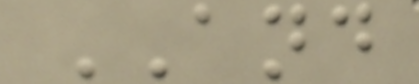AND
